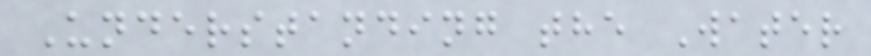Understanding the Water
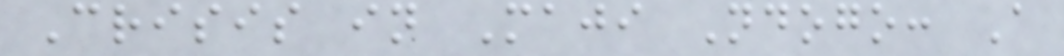Crisis in Maji Ndogo: A
